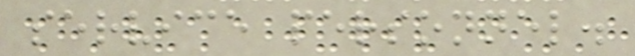service personnel.
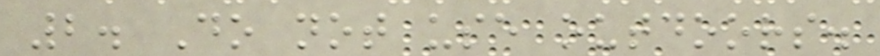2. Do not use outdoors.
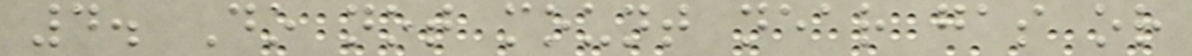4. Do not mount near gas or
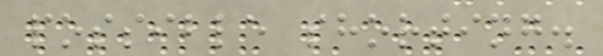possible shorting.
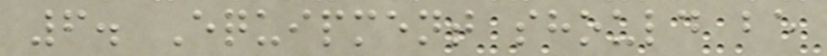6. Equipment should be
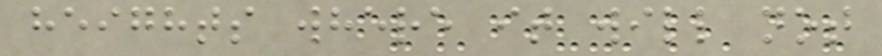heights where it will not
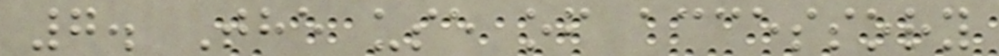7. The use of accessory
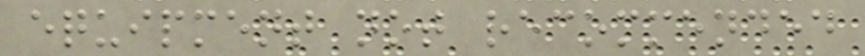equipment not recommended
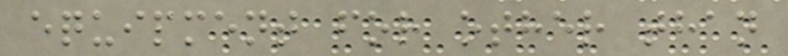equipment for other than
